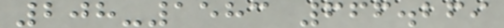208-1583 666.269
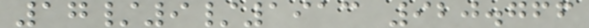17/9/1913 920.766
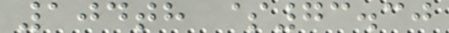104th $73.30
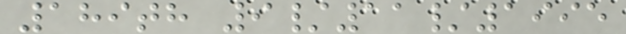189th 9/11/1995
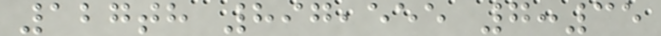127th 897,555 7:35
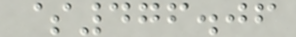$476.06
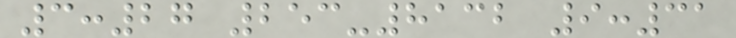3:27 253-8132 9:31
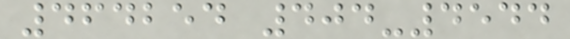464254 404-4544
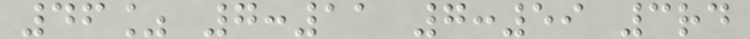46% 7:11 7:59 3rd
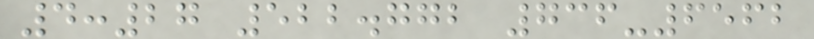4:27 522.772 736-6562
